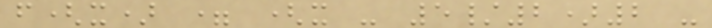f(x) = (x - 5/2)2 -
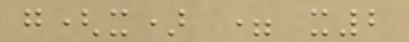g(x) = x2
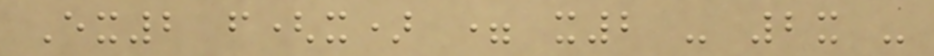Ex2 f(x) = x2 - 2x -
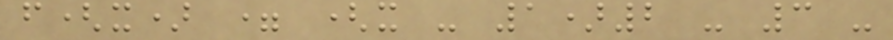f(x) = (x - 1)2 - 3 -
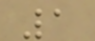1
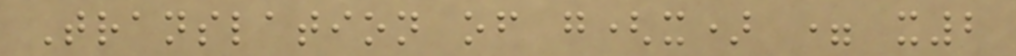Translation of g(x) = x2
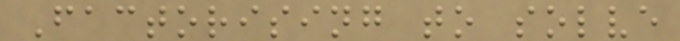Factorising to solve
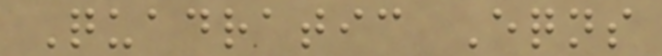Quadratic Eqns
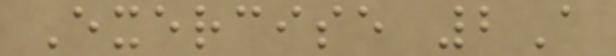Exercise 2A
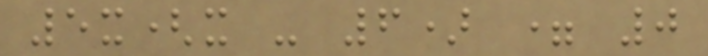5x(x - 6) = 0
